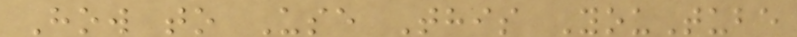How to Use This YouTube
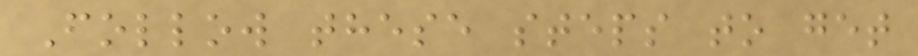Follow these steps to get
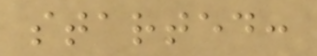started:
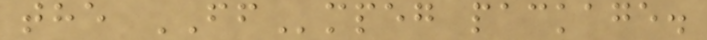the FFmpeg package.
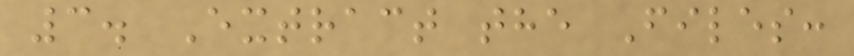3. Extract the Files:
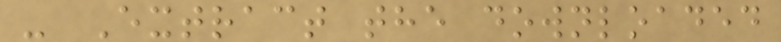- Extract the downloaded
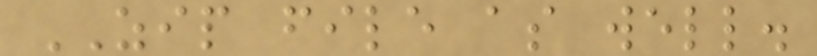ZIP file as well.
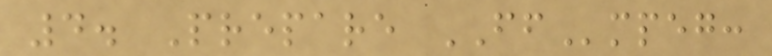4. Prepare FFmpeg:
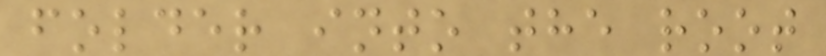folder into the root
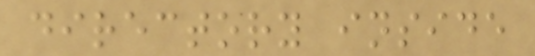directory inside
